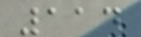114
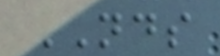NDS
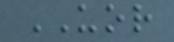UOR
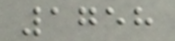1758
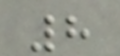8
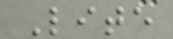Lite
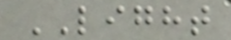LIGHT
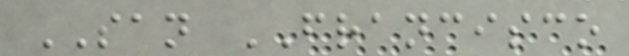SAN FRANCISCO
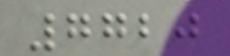7720
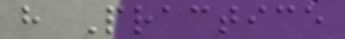h Practice
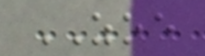ZOE
